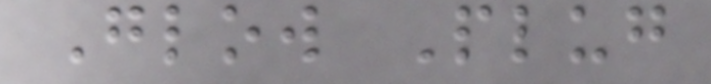Glow Plug
